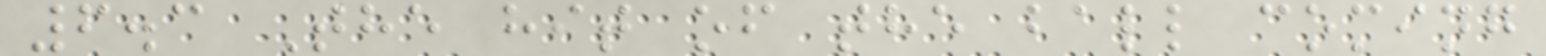6.3 The hit of the ball coming
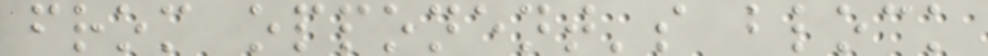from opponent's block
